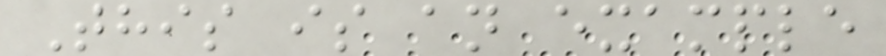This is an example
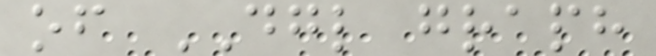of DGL graph
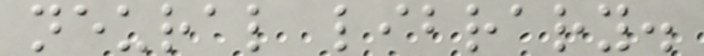neural library.
